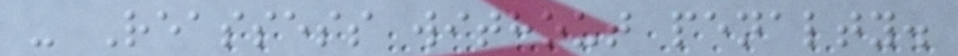- Reassess without penalty.
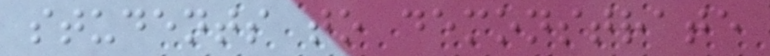students to demonstrate
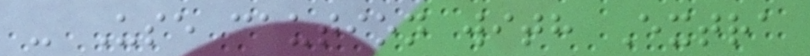- Use caution with Extra
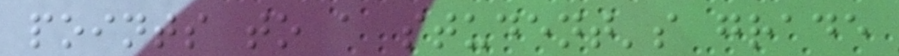points to a student's grade
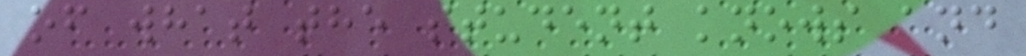of what the student knows and
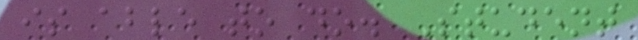is able to do. Student
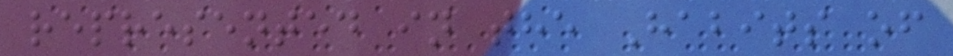represented in the Habits of
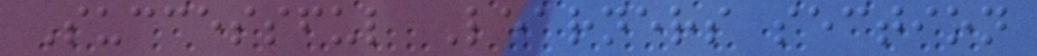Successful Learners section
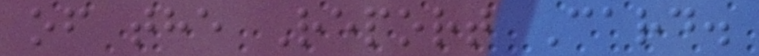of the Report Card.
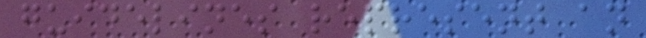guidelines represent an
